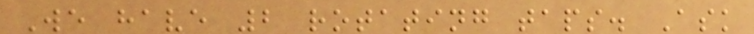We have 2 rotating taps. Ask
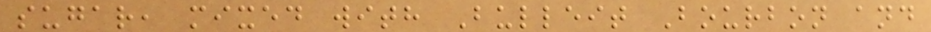sugar, mixed with Bulleit Bourbon and
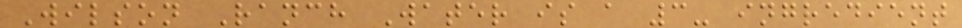Wilson Ranch Water is a 3- ingredient
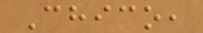Chico,
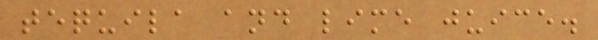tequila and lime juice.
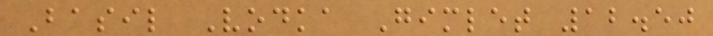Basil Vodka Gimlet 12.50
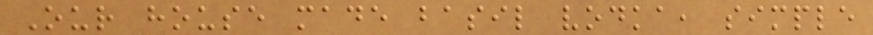Our house made basil vodka, simple
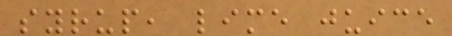syrup, lime juice
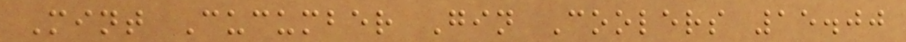Mint Cucumber Gin Coolers 15.00
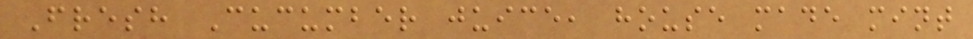Fresh Cucumber juice, house made mint
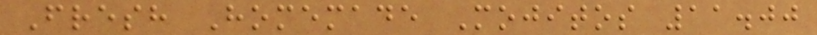Fresh Homemade Mojitos 11.00
